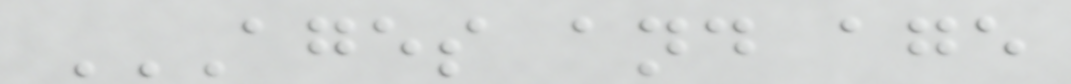AGES AND AGE
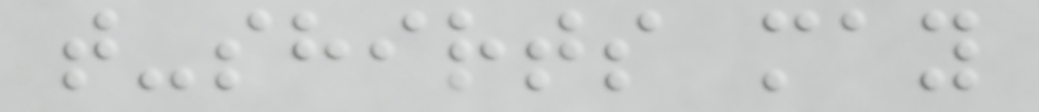t-shirts may
